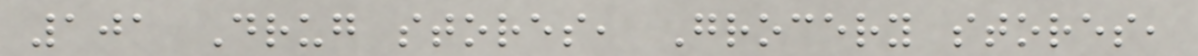101 Drug stores, Grocery stores,
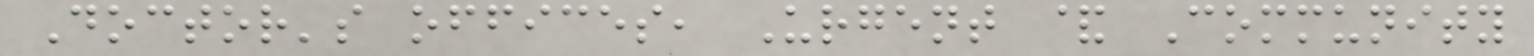Doctor's offices, Urgent & Community
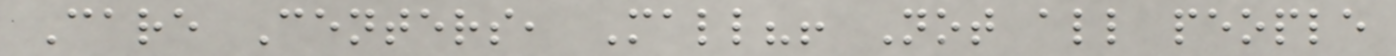Care Centers, Mall?! Not all people
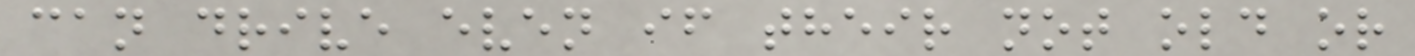can drive even if their not old or
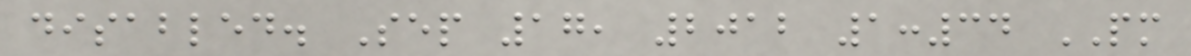disabled. Sep 17, 2012 1:34 PM
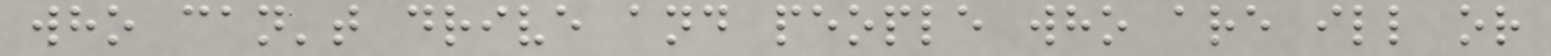who can't drive and people who are ill or
